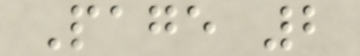Page 2
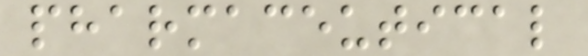pharmaceutical
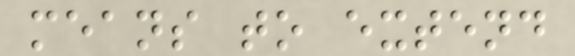means to extend
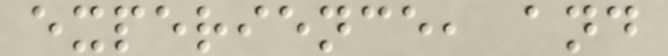experience, and
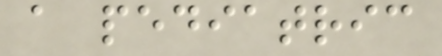a pediatric
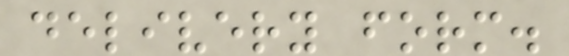delivery form.
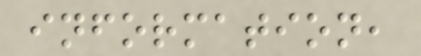information,
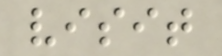visit
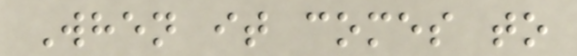When it comes to
